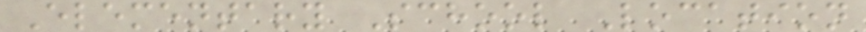Elementary School Location
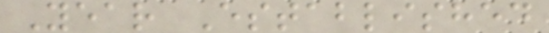Year Established
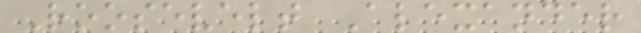Roosevelt Alexander
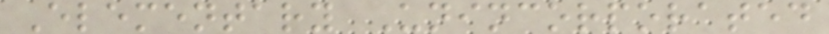Elementary Unincorporated
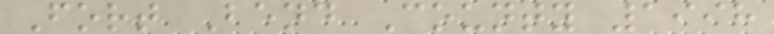Fort Bend County 1998
